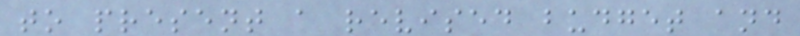to present a revised budget and
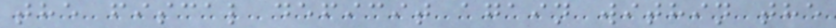the fiscal deficit again within the
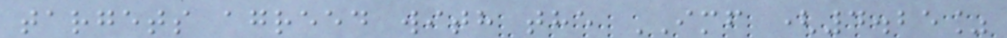targets agreed with the IMF (4.25%
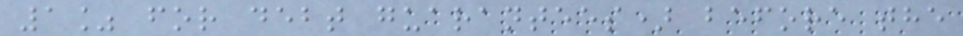1% for debt guarantees) before the
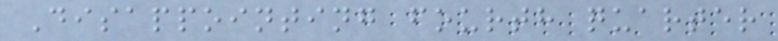Disappointing fourth quarter
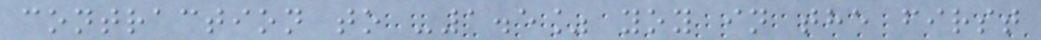contraction to -1.5% yoy in the first
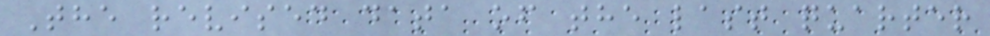The revised data of the last quarter
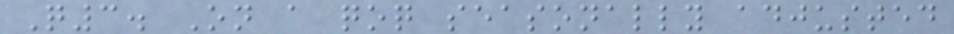Q3. On a qoq seasonally adjusted
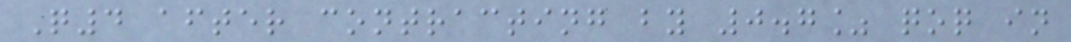Q4 after contracting by 0.7% qoq in
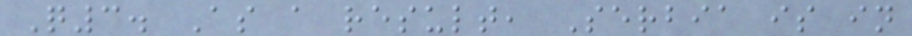Q3. As a result, Serbia is in
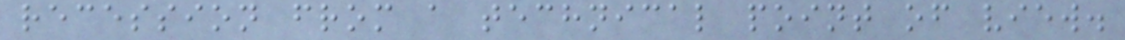recession from a technical point of view.
